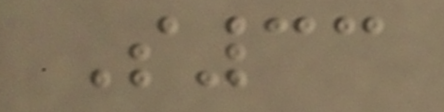S33
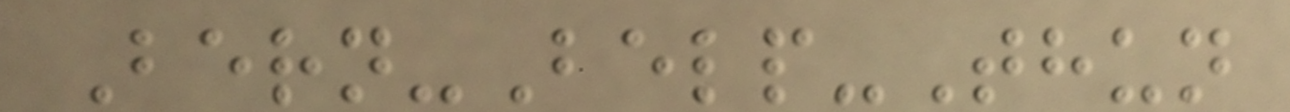Bern-Belp-Thun
